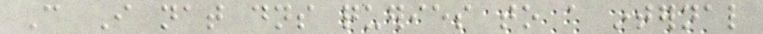Can I nat dns queries to a internal
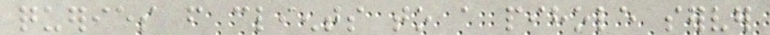queries from clients to a pihole server
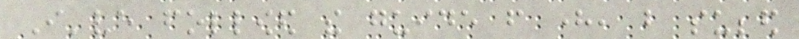I've followed the guide from here, but subbed
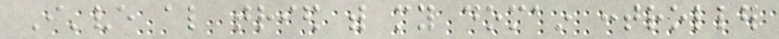I've also tried with my domain controller
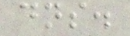dns.
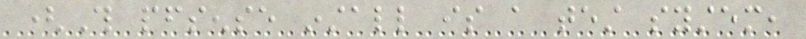(This pfsense install is a test system,
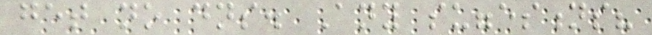get no dns. Any suggestions?
